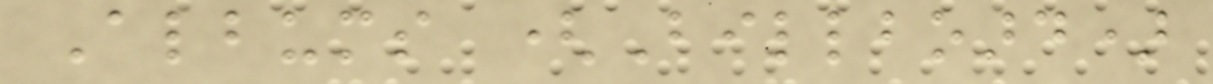Albums (Billboard)
